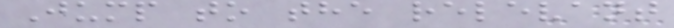Jump to the relevant
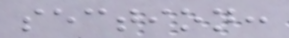section:
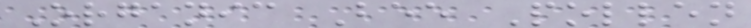Organic Bee Pollen
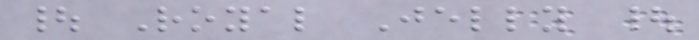| Royal Jelly |
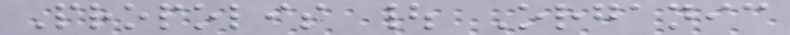Propolis | Organic
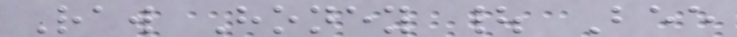Raw Honey | Bee
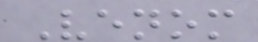Venom
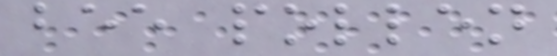bee pollen
